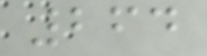264
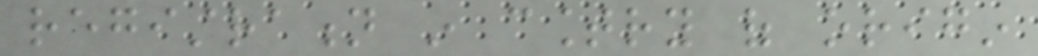registration in country of origin
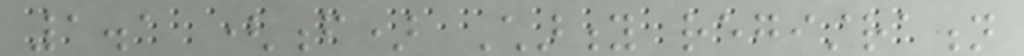1.1 (f) Charity registration
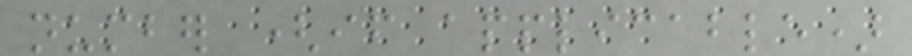number (if applicable)
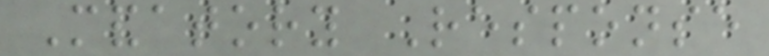Mandatory Response
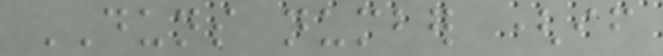DUNS number (if
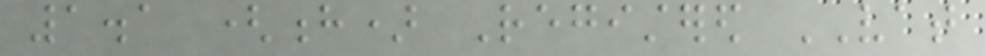1.1 (h) Registered VAT
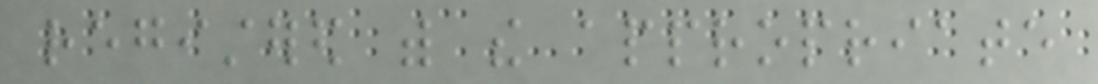registered with the appropriate
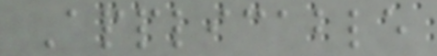Applicable
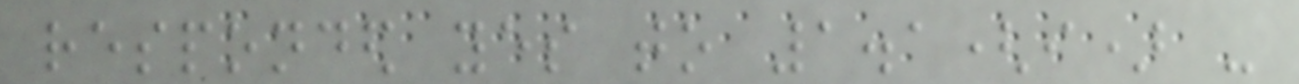responded yes to 1.1(i) -
